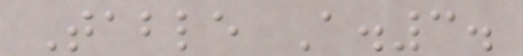Table A.3.
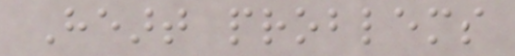Heart problems
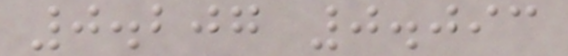0.207 0.093
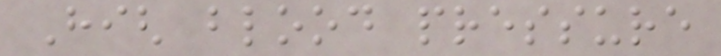High blood pressure
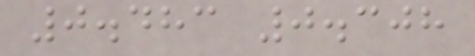0.483 0.308
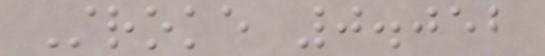Stroke 0.052
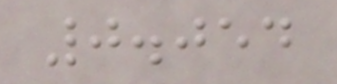0.054
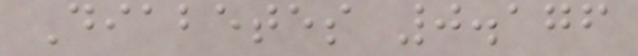Diabetes 0.176
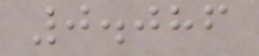0.086
